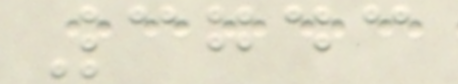3743
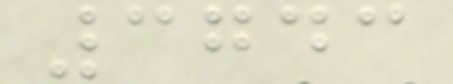3743
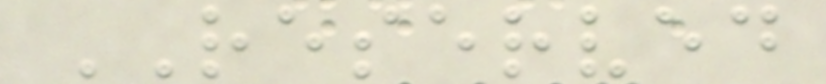RESERVED
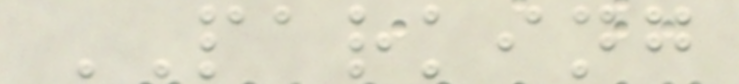PARKING
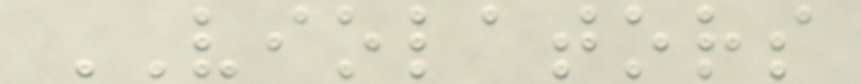VIOLATORS
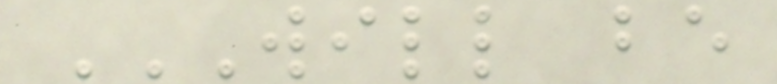WILL BE
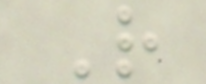R
